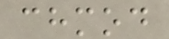chmod
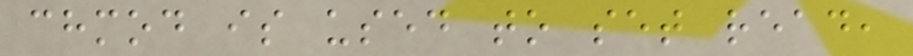chmod is used to set read,
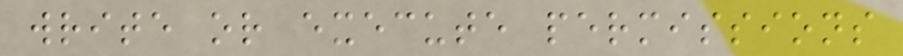write or execute permissions
